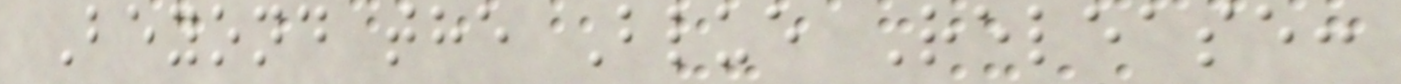Beyond the Blue Release:
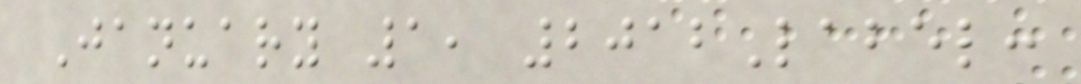January 1, 2012Label:
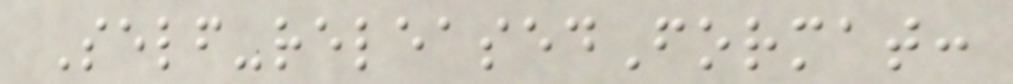Self-releasedFormat:
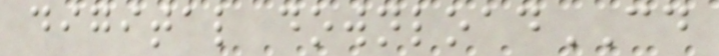digital downloadCD
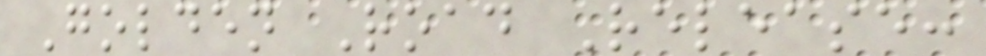Golden Road Release:
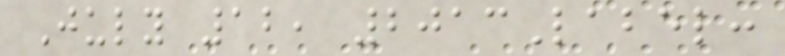July 12, 2013Label:
